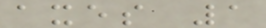axes 1
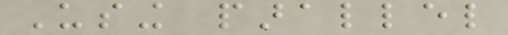Using parallel
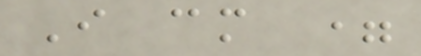I cm =
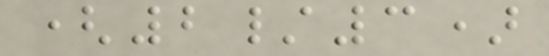(2/3)
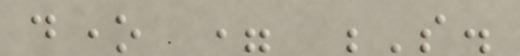done = S.
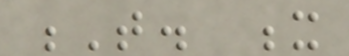T. x
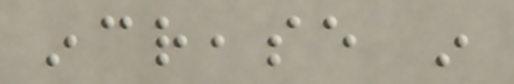increase in
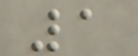1
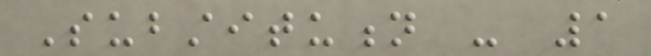Substitution - 1
